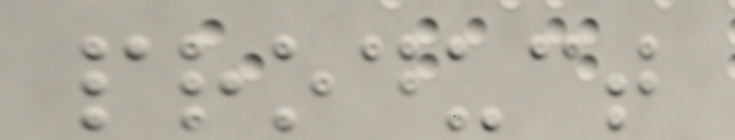product
